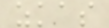zkas
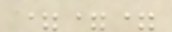===
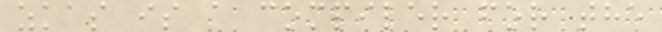zkas is a compiler for the
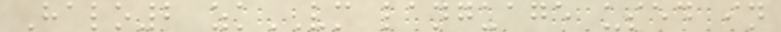Halo2 zkVM language used in
